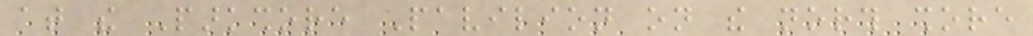at the Parkshore Pavilion on the north shore
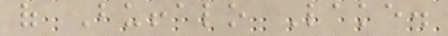of Buffalo Lake.
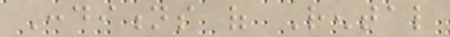Conditions of Rental
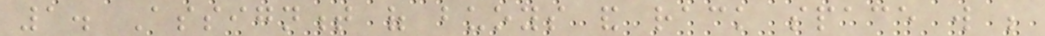1. Assignment of buoys and rack space will be
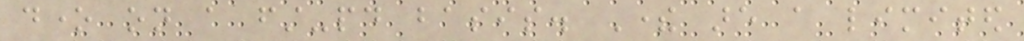done on a first-paid basis. There are a limited
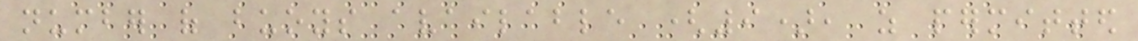number of buoys available (9), as permitted
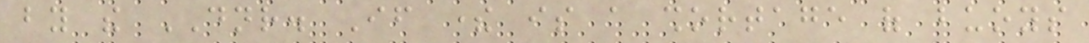by the DNR. If there is a shortage of buoys
